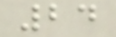24
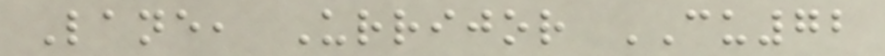Lane, Urrijor CU72
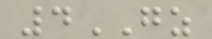4GZ
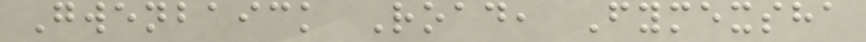Gwenbaick Road, Fymexsha
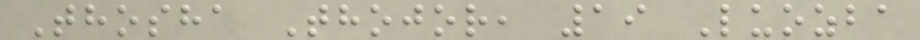Thosha Thojor, 19 Luozba
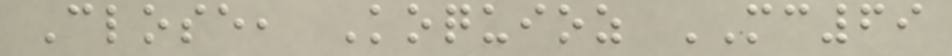Close, Koquioz MC69
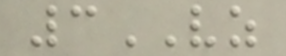3VZ
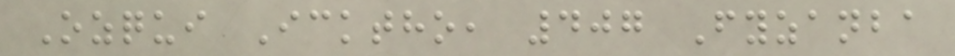Ozqui Icktho, 407 Fyzanba
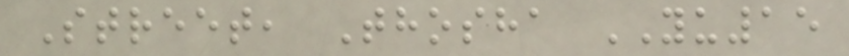Street, Thosha YU15
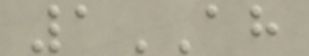1AH
